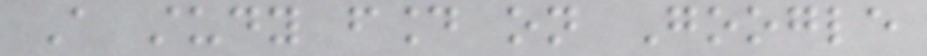A study found on Google
